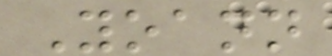Yoann
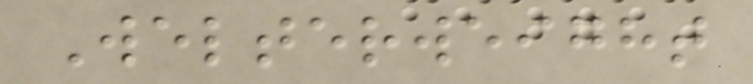Welterweight
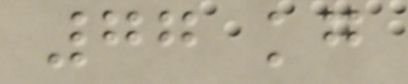77 kg
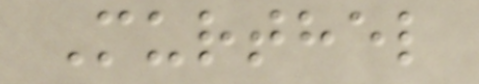Murthel
